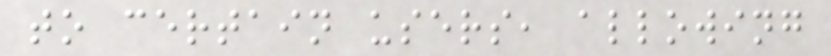to certain users, allowing
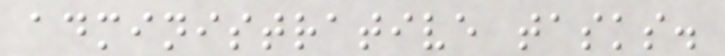administrative tasks.
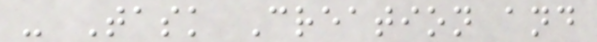- Task Creation and
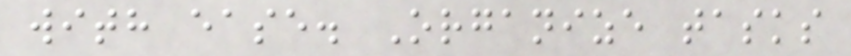with ease. Organize tasks
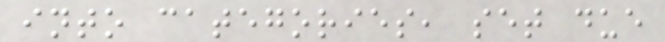into categories, set due
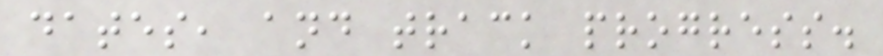dates, and track progress.
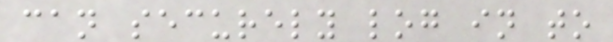can securely log in to
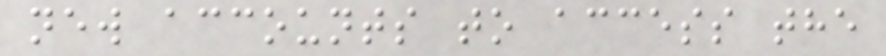new accounts to access the
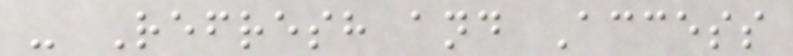- Refresh and Access
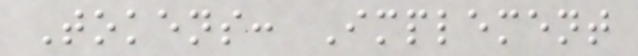Tokens: Implement
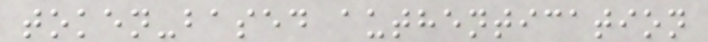token-based authentication
